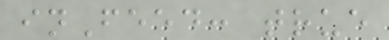inFeed: true
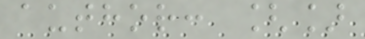author: []
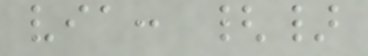via: {}
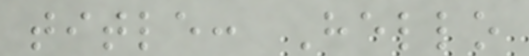title: Hello
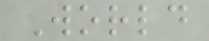World
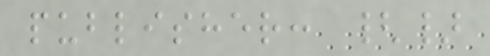publisher: {}
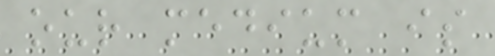our medium is
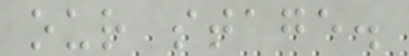our stage.
